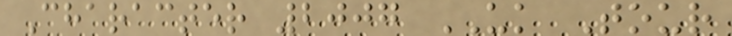Character 2007 UK Tour
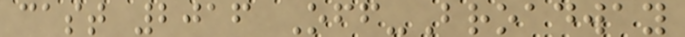cast 2016 Off-Broadway
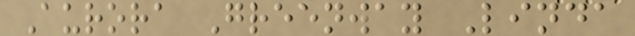Aurora Greenway Linda
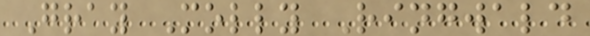Gray Molly Ringwald
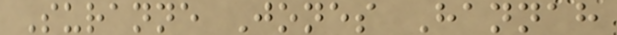Suranne Jones Hannah
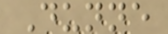Dunne
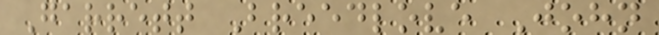Garrett Breedlove John
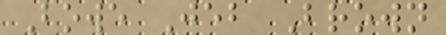Bowe Jeb Brown
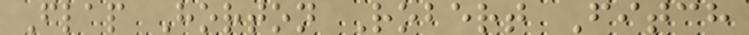Flap Horton Robert Fitch
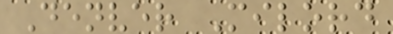Denver Milord
